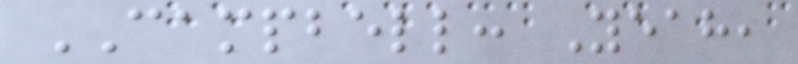CAMPBELL: Yeah,
